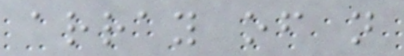array of n
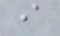i
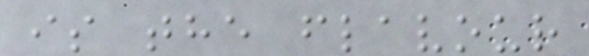is the flavour
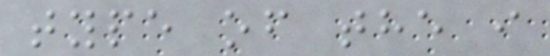type of the i
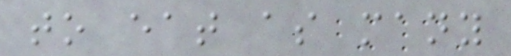to eat as many
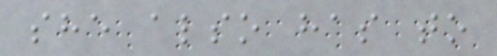she also has to
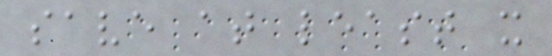save at least x
